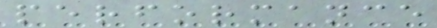performance
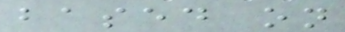based on
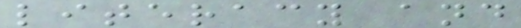literacy and
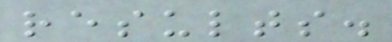results.
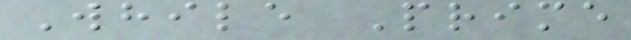While Prime
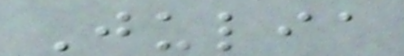Julia
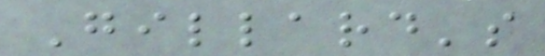Gillard's
